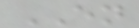EN
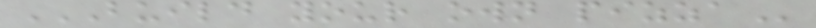BUILD YOUR OWN PIZZA
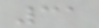31
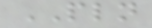PLN
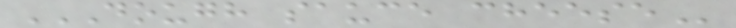DOUGH SAUCE CHEESE
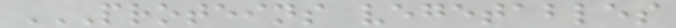PROTEINS VEGETABLES
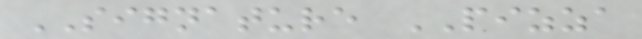SIGNATURE PIZZA
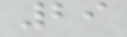29
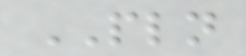PLN
